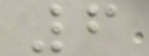6
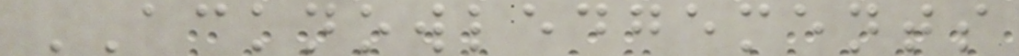ACKNOWLEDGEMENTS
